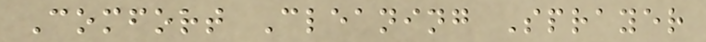Comfort Cleaning Sprayer
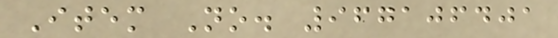Item No. 967106401
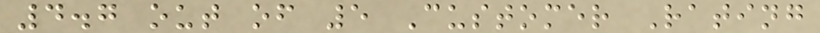4.7 out of 5 Customer Rating
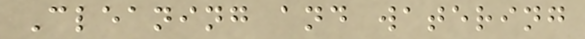Cleaning and watering
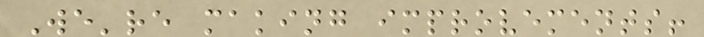We're making improvements!
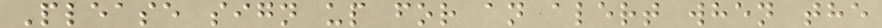Please sign up for an alert when the
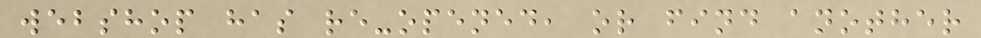webshop has re-opened, or find another
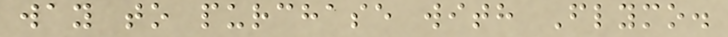way to purchase with Flymo.
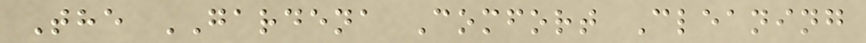The GARDENA Comfort Cleaning
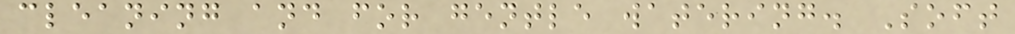cleaning and for gentle watering. Soft
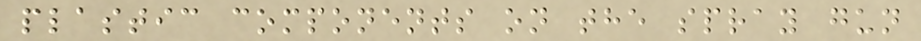plastic components on the spray gun
